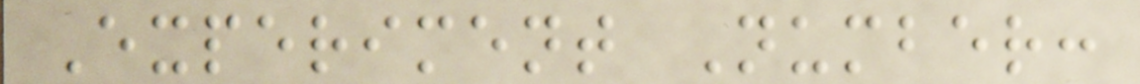Experiment Number:
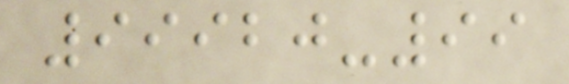99920-99
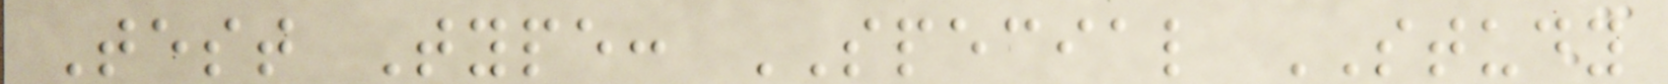Test Type: SPECIAL STUDY
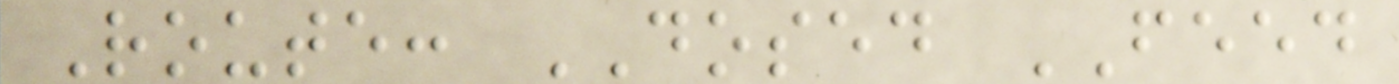Route: DOSED FEED
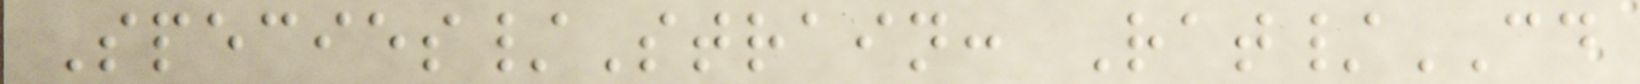Species/Strain: Rat/CD
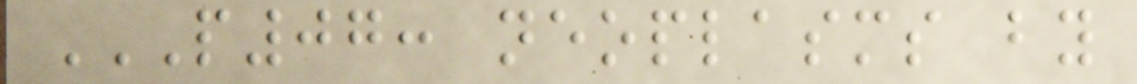P07: NEOPLASMS BY
